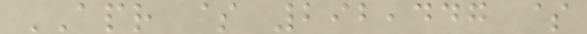APR $ 292,447 $
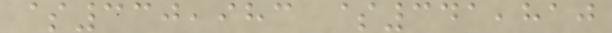$330,983 $341,810
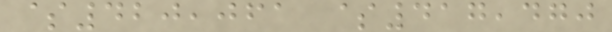$420,061 $417,470
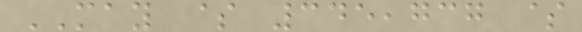MAY $ 345,737 $
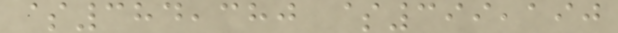$384,380 $399,190
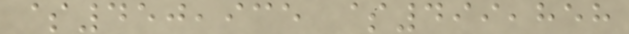$450,935 $499,858
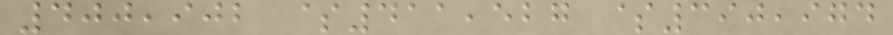400,902 $411,527 $390,974
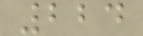224
